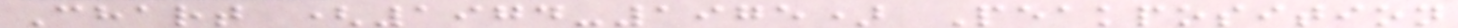Chart (1974-1975) Peakposition
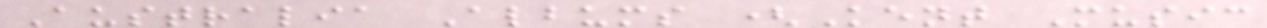Australia Albums (Kent Music
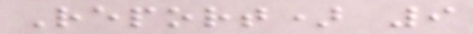Report) 9
